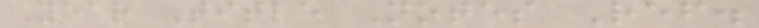Year Title Notes Ref.
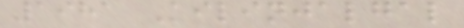1981 Kilinjalgal
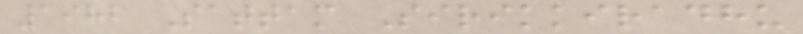1982 Sattam Sirikkiradhu
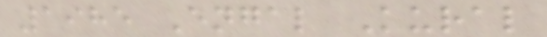1985 Engal Kural
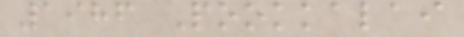1986 Pookkalai
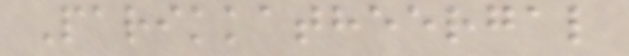Parikkatheergal
